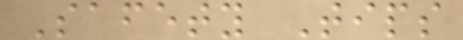Safety Tips
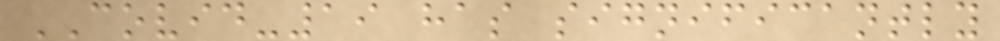COVID-19 has significantly
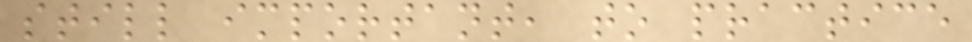still important, to practice
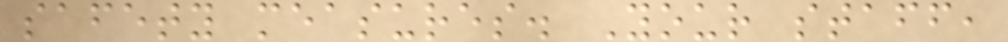safety measures. Your staff,
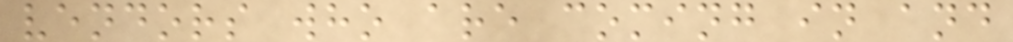vendors who are coming in and
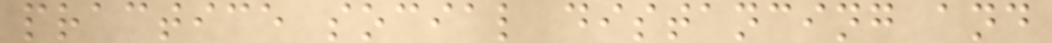practice social distancing and
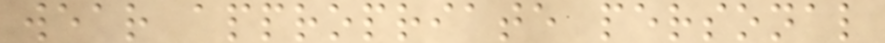wear appropriate personal
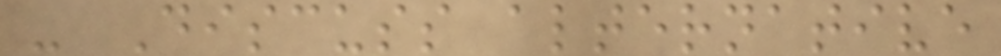- Discuss alternative
